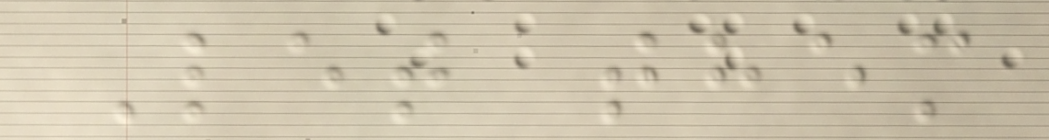Let them
